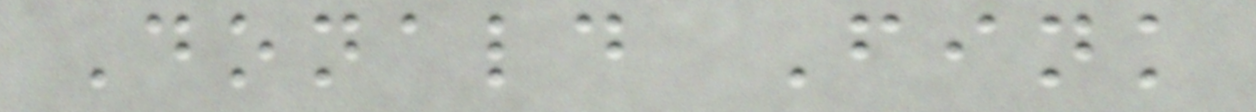Donald Fink
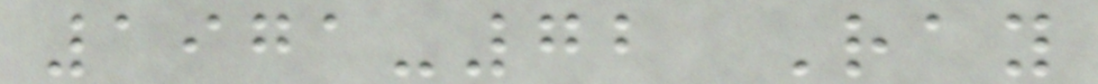1971-72 Ray
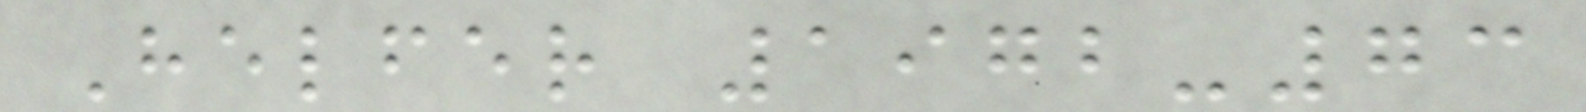Helfer 1972-73
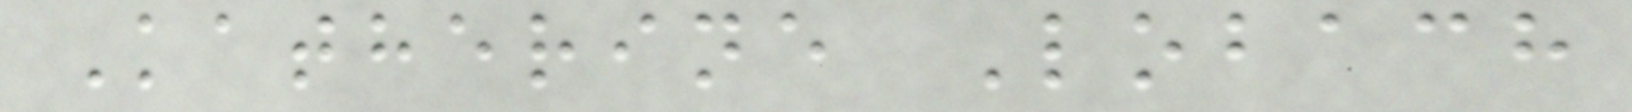Katherine Lobach
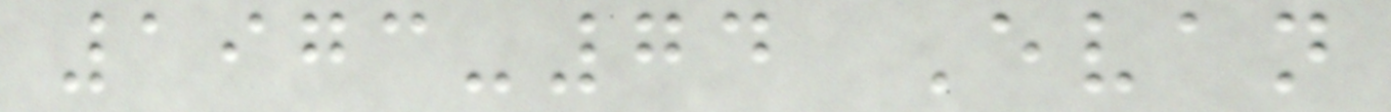1973-74 Evan
